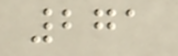271
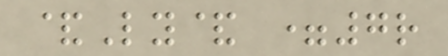&Ly& =7r
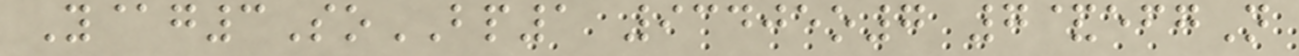Y@g3SoBP1 93405o7 7&efgN
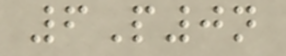6P0n
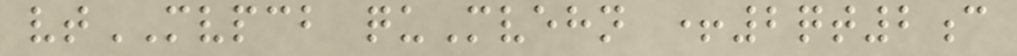vtMVPCB quMvehn +2qt2c
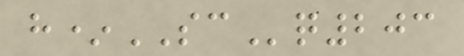h*SCq203
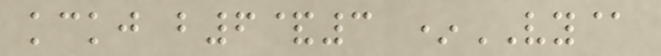kckj b6&3 *VY@
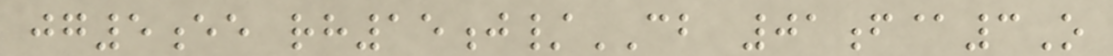jg5ee rh15j/CB 01f@3O
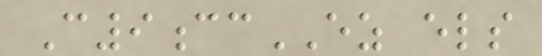C9ccEZ els
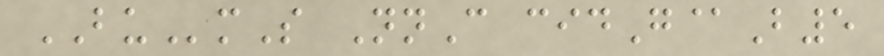BUmS NnC cidG@B5
